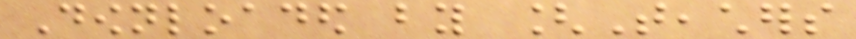Downloaded by [Teachers
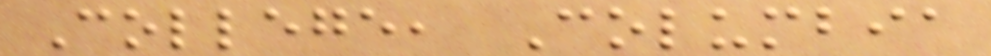College, Columbia
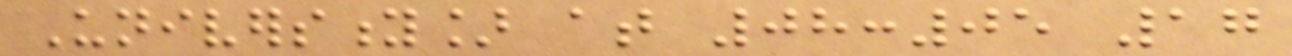University] at 08:05 17
